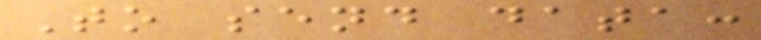To send data:
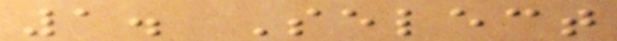1. Select
